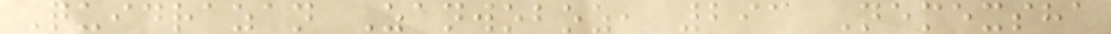Quidrazan Zanwoboz, 293 Nemexsha
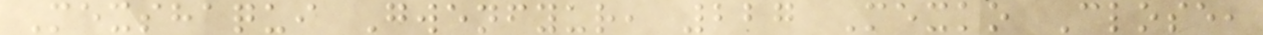Mexshaqui Gwenfyur, 227 Mexko Close,
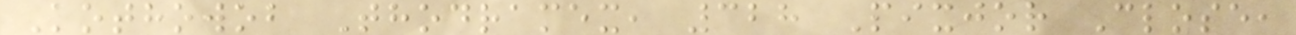Kothowob Thodramex, 328 Pixjor Close,
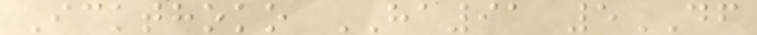Ickthoko HA91 5DF
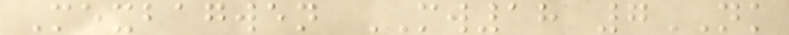Mexbagwen MW18 7NK
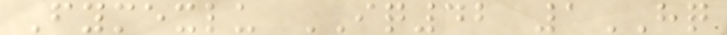Fymexlu IQ42 1HQ
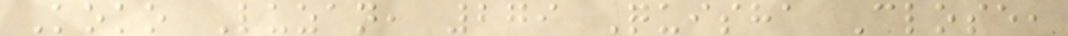Koko Luzan, 279 Quisha Close,
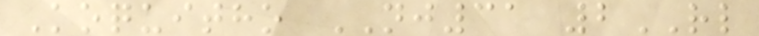Koquitho NJ31 2RL
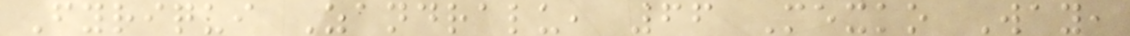Fyriqui Zandralu, 66 Mexko Way,
